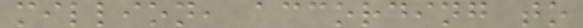million, according to
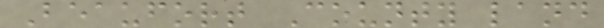Beaufort County land
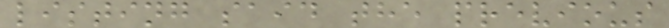listing said the previous
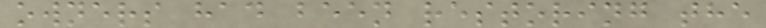owners had been restoring the
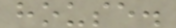house.
